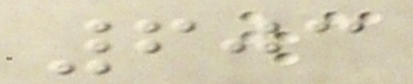603
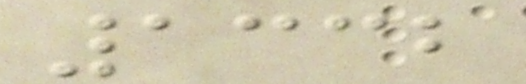1332
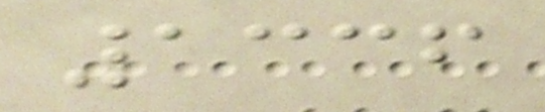1336
